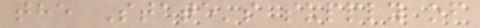the State's supply of
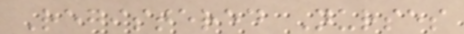Registered Nurses
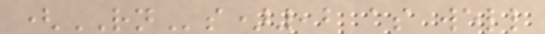(RNs),2 as well
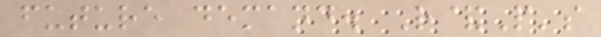future demand. R&P's
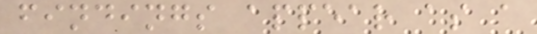findings appear as a
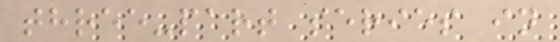three-part series in
